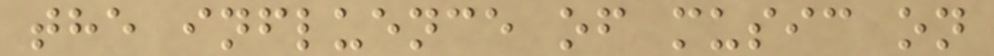the influence of music on
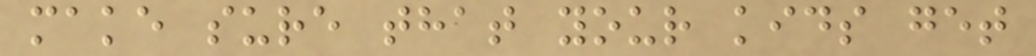make sure that your kids get
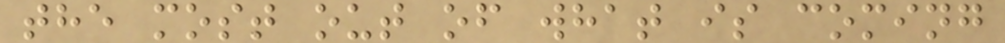the most out of what is coming
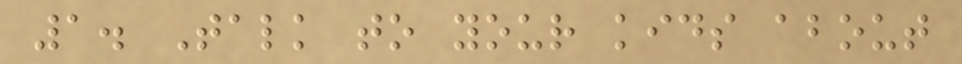1. Talk to your kids about
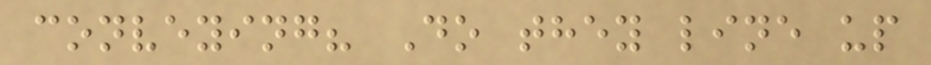conveying? Do they line up
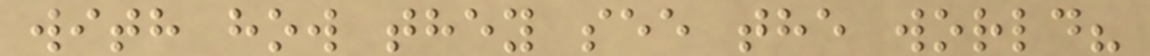with how they see the world?
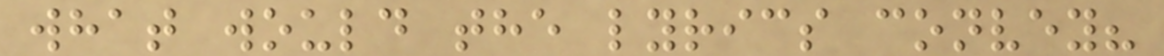what would the lyrics convey?
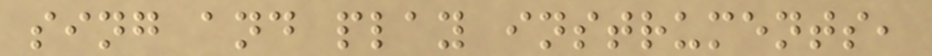sing and play instruments,
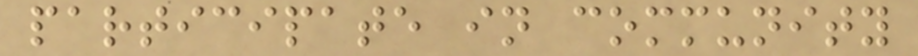participate in community
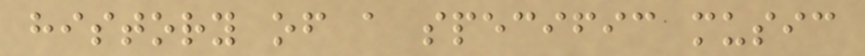history of a specific music
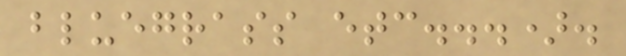bluegrass etc...).
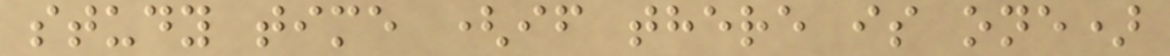study time (if there is one)
